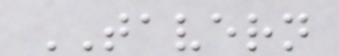TAVERN
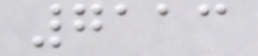7113
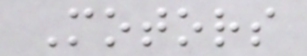Motors
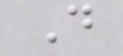D
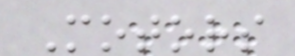Motors
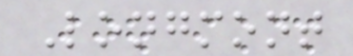Longmont
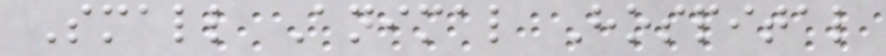Small Animal Hospital
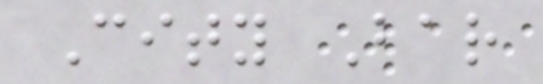City Bar
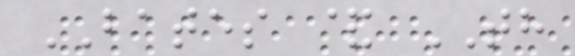BATES & TH
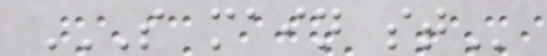S MAIN ST
